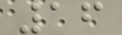16
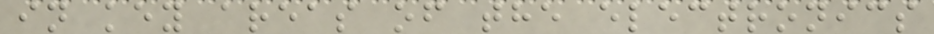in key areas of the electronics
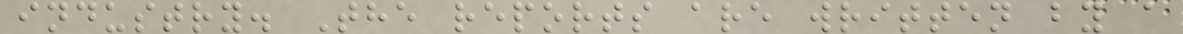industry. The reports are written by a
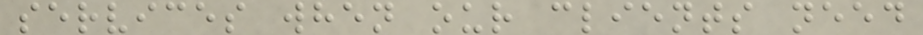services when our clients need
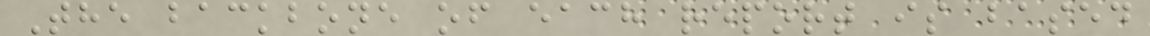The backbone of each report is based
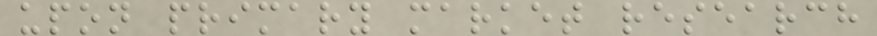upon primary market research
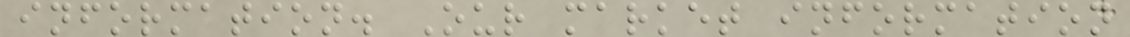information. Our market information
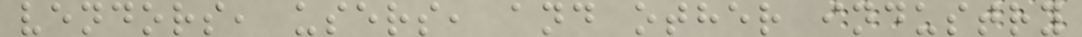vendors, users, and other industry
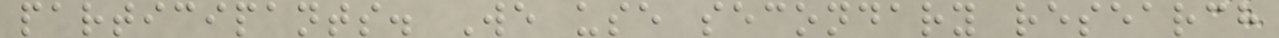participants. We use secondary research
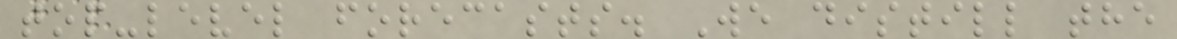top-level forecasts. We distill the
